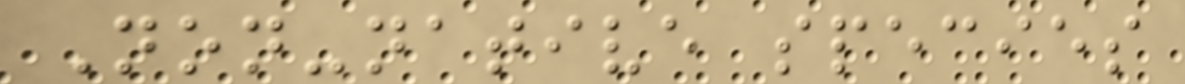Non-native species
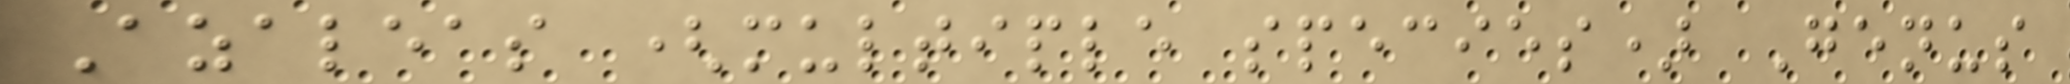Azaleas (multiple species) Genus
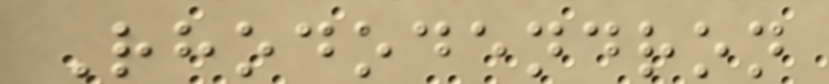Rhododendron
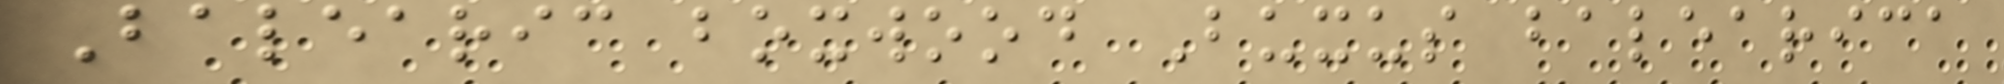Balearic boxwood Buxus balearica
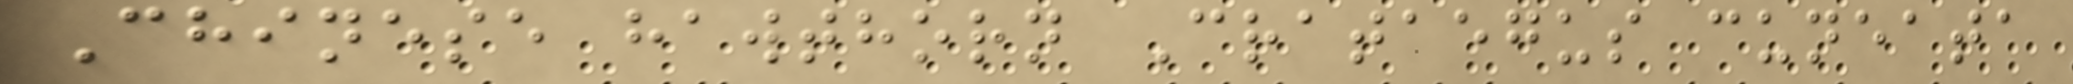Chinese hawthorn Crataegus cuneata
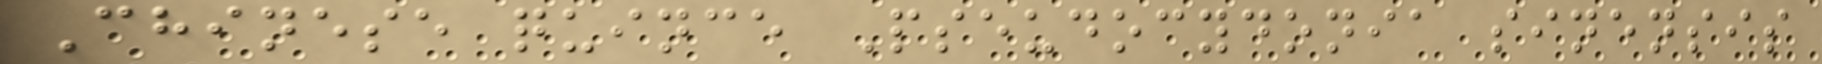Chinese quince Pseudocydonia sinensis
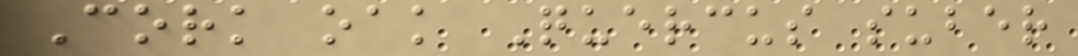Cork oak Quercus suber
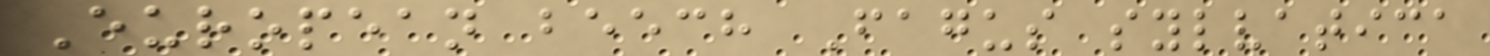European beech Fagus sylvatica
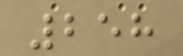258
